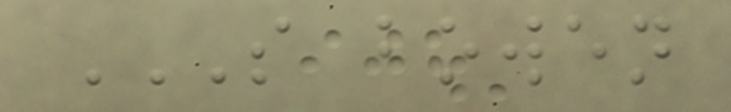S BOWEN
